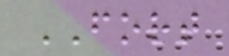FORT
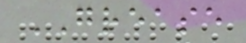GREASE
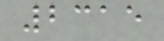2315
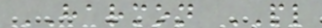HARMON PL
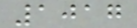1017
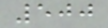500
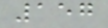157
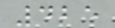425
